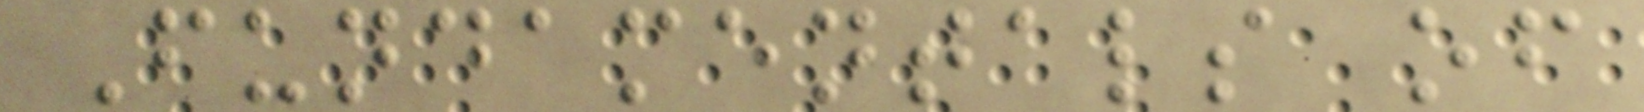Fundamentals of
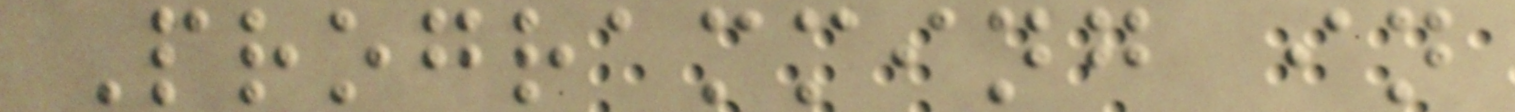Programming in
